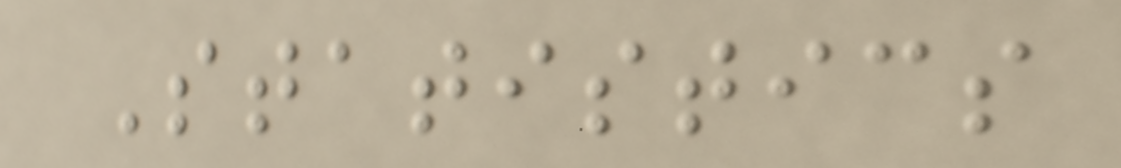Statistics
